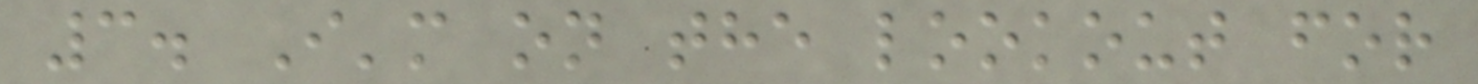3. I'm on the lookout for
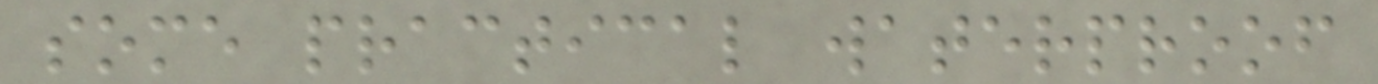some practical waterproof
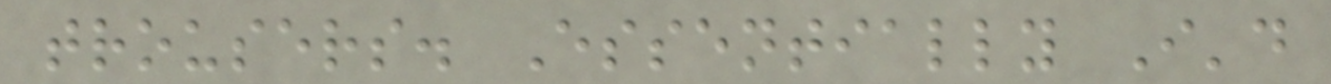trousers. Essentially I'd
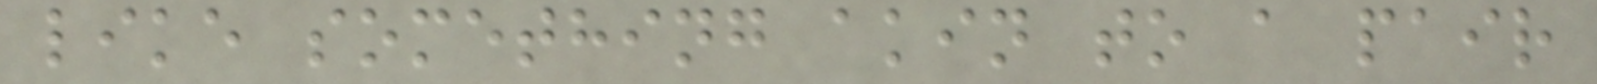like something akin to a pair
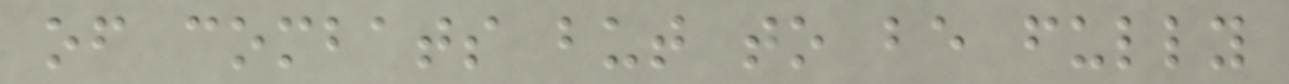of combats but to be fully
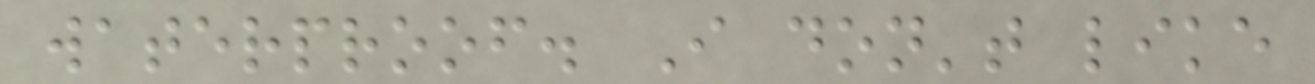waterproof. I don't like
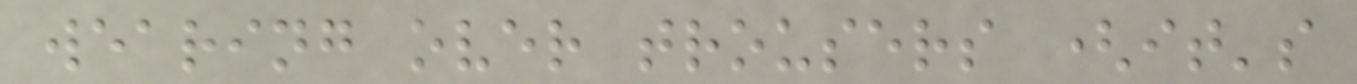wearing over trousers (it's
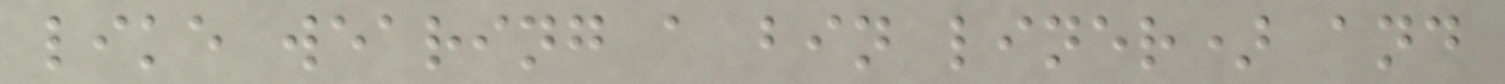like wearing a bin liner) and
